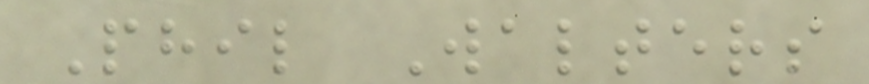Phil Walters
